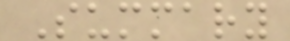Summary
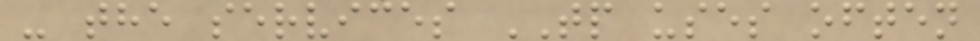- the services TP uses often
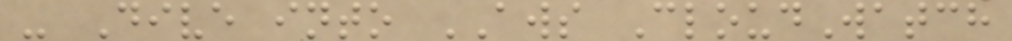- Dive into AWS CloudWatch
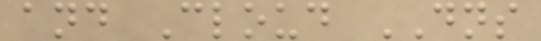and Cloud DNS
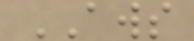AWS
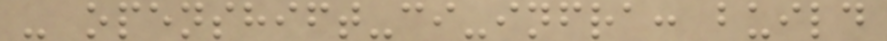- openshift-ci-infra: build
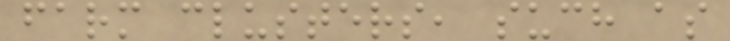farm clusters, such as
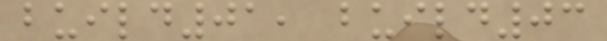build01, build03
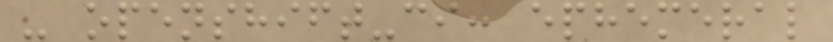- openshift-ci: ephemeral
